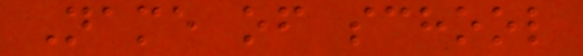Name of school
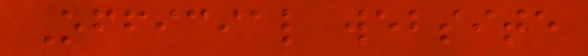Official website
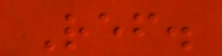Ref.
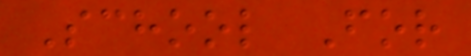School For
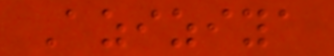Aziziya
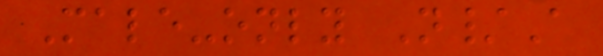Male-only N/A
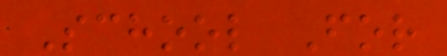School For
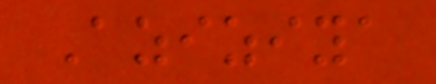Aziziya
